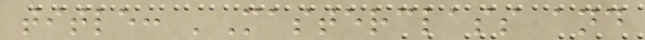title: 'Masterclass and
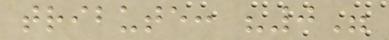tribute: "0"
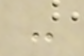-
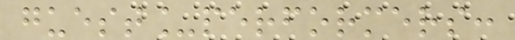guest_performers:
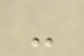-
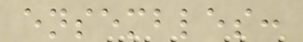ensembles:
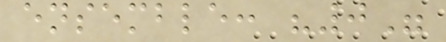ensemble: "0"
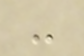-
